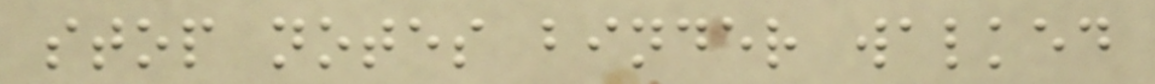stop notes binder walked
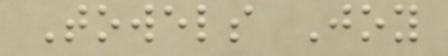Towels Joy
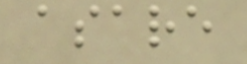asare
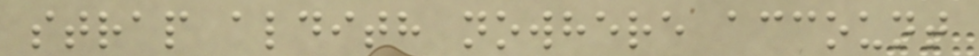strap aldith nowhere account
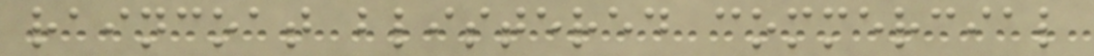raincoat blistered commercial
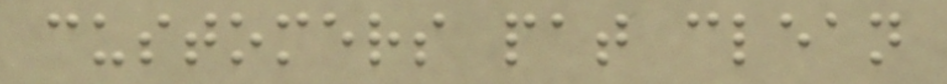customers pat clean
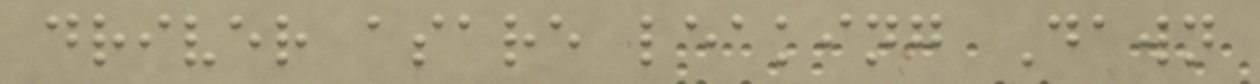driver asare leaking Dawn
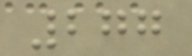277
